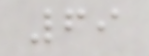69
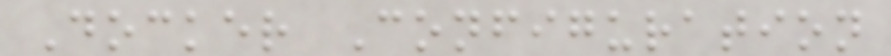Docker Configuration
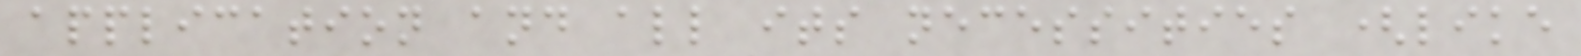application and all its necessities (like
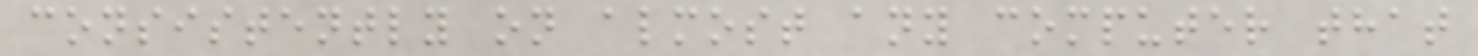consistently on almost any computer that
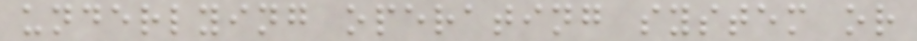underlying operating system or
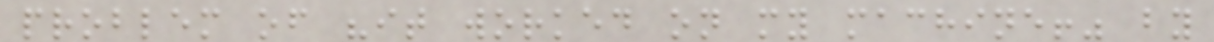problem of "it worked on my machine!" by
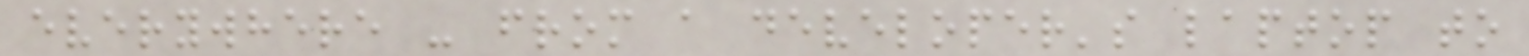everywhere - from a developer's laptop to
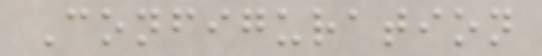Configuration
